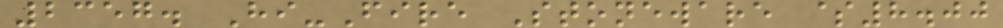2357. Hi-Fire Stoneware $8.00
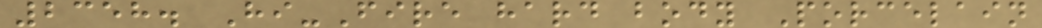2358. Hi-Fire hard body Porcelain
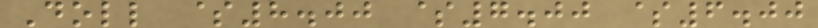Doll $8.00 $7.00 $6.00
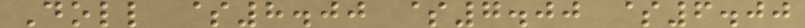Doll $8.00 $7.00 $6.00
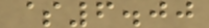$6.00
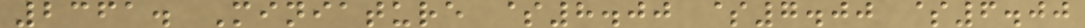2361. Miniature $8.00 $7.00 $6.00
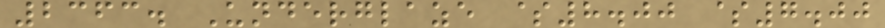2363. Underglaze $8.00 $7.00
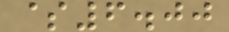$6.00
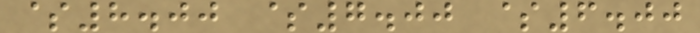$8.00 $7.00 $6.00
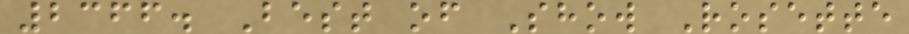2366. Best of Show Rosette
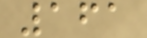161
